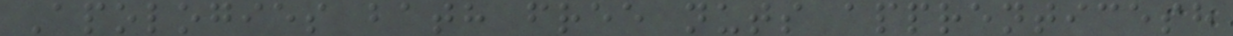Apologies bath free nuts apprenticesh
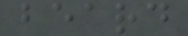beard
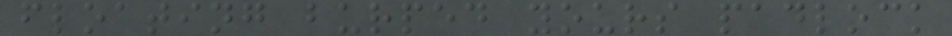floating burped yours padlock
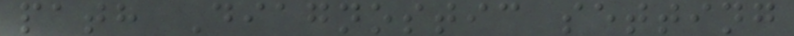path Diagnostic setting
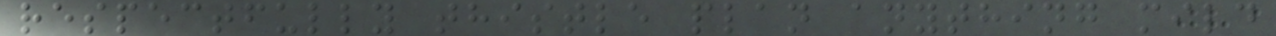respectfully thistle plan anything mild
